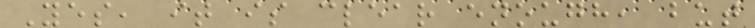Yes, it is clear enough, but
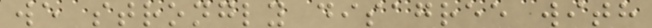we strongly disagree with
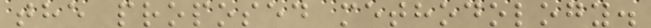the proposed methodology.
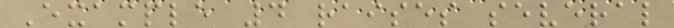Example 4 raises several
